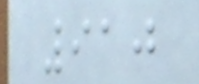910
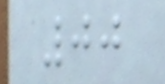00
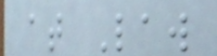at Law
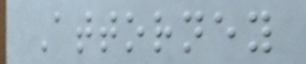Attorney
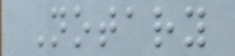Notary
